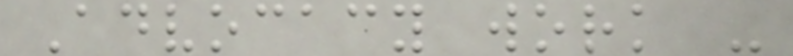Advocacy work -
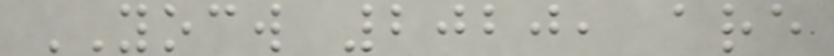YOCW 2020, are
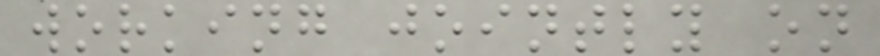working jointly on
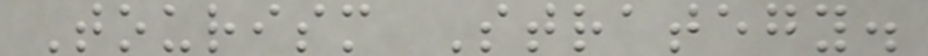Tourism Strategy.
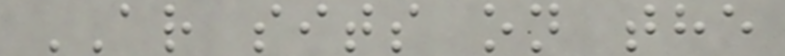AR sits on the
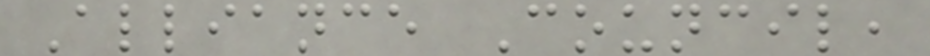Alliance Council,
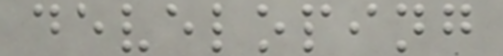developing
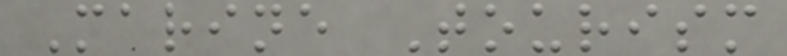Marine Tourism
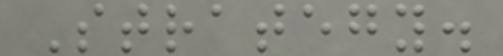Strategy.
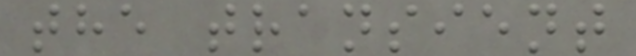the transient
